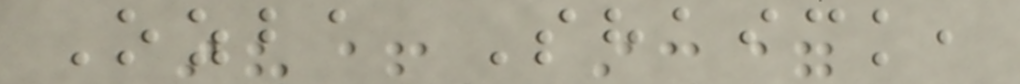Ozba Shaick,
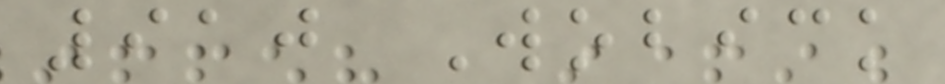910 Wobick
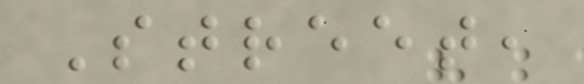Street,
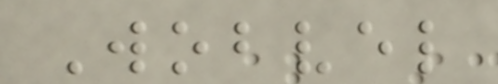Wobvel
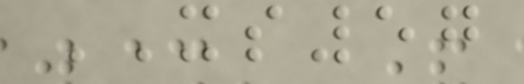XS57
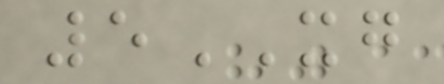5XG
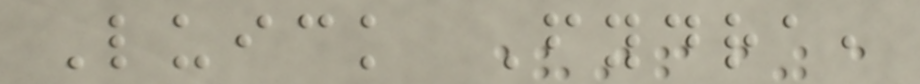Luick Fydra,
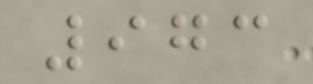973
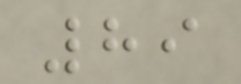89
